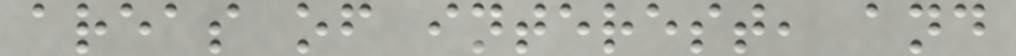areas of interest, and
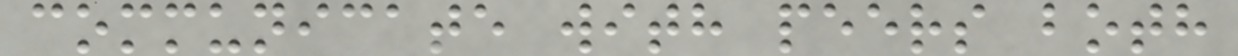communicate with peers both
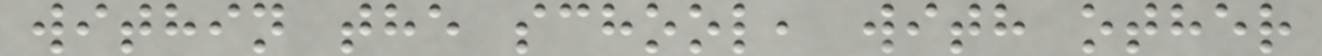within the school, with other
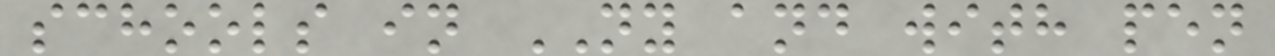schools in NY and with pen
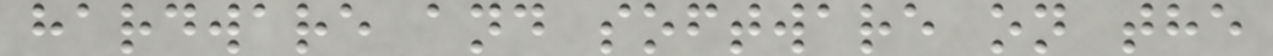hardware and software on the
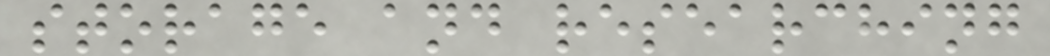storage and researching
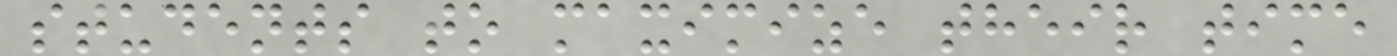students to maximize their time
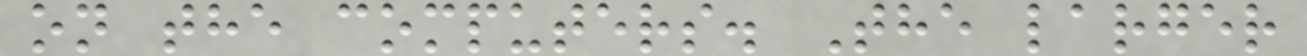on the computers. The larger
